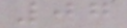07
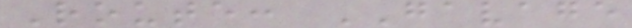Route: GAVAGE
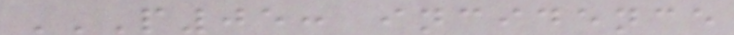P05: INCIDENCE
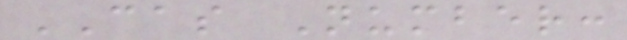CAS Number:
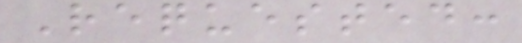Requested:
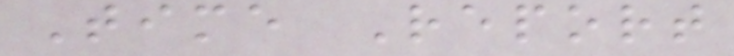Time Report
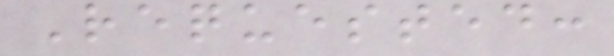Requested:
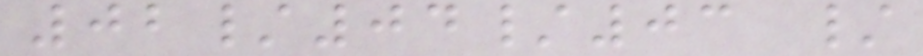02/04/03 /
